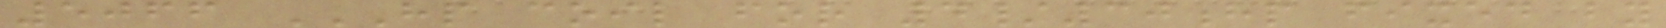5066 HP COIL FOR 4/30HP FIXED BY
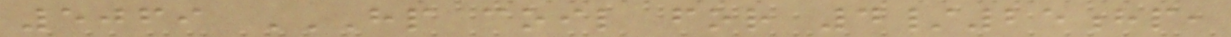5069 HP COIL FOR 4/25HP,
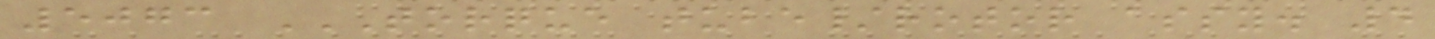5073 TORQUE TUBE/ROTOR ASSY. 4
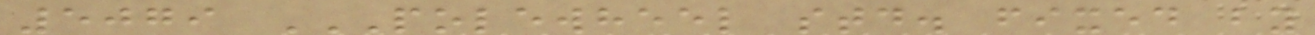5079 POLEWHEEL STD. FIXED BY
